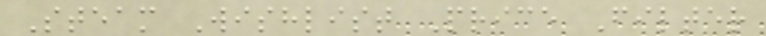Steam Wishlist Price Filter
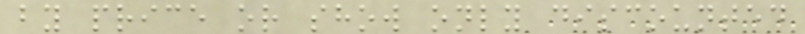by price or show only discounted
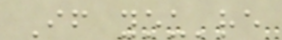If you're
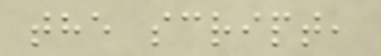the script,
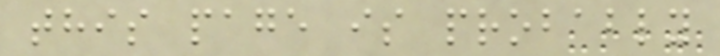this page is probably
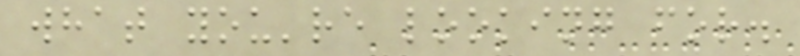what you're looking for.
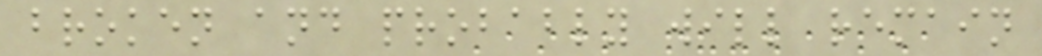broken and probably will remain
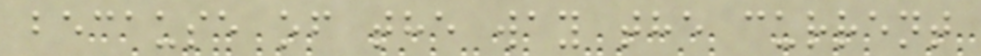because of the way the current
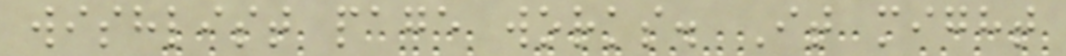wishlist page works. It might
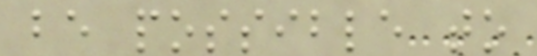be possible to
